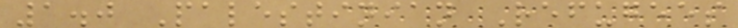1.0 Palestinian Refugees
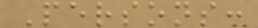Persons:
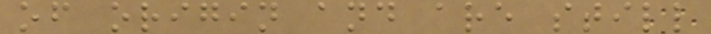of origin and are still
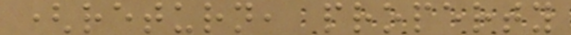(return, property
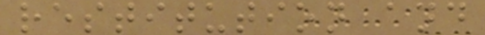restitution and
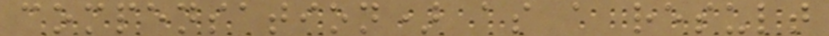compensation) as a result
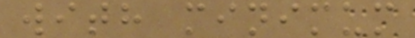with minimum
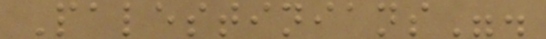Palestinians".
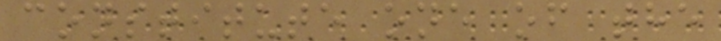constitute one of the
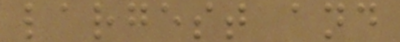largest and
